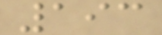193
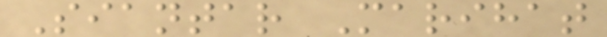Siantar Marihat
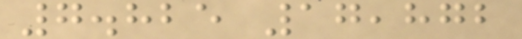7.825 17,872
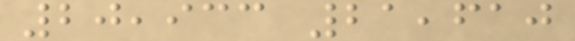20,933 21,610
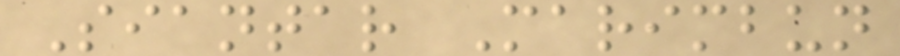Siantar Marimbun
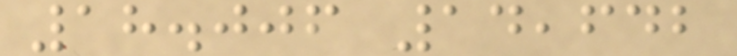18.006 14,642
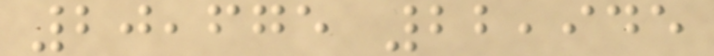20,675 22,945
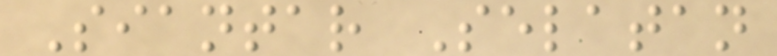Siantar Selatan
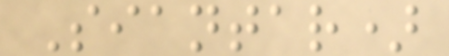Siantar)
